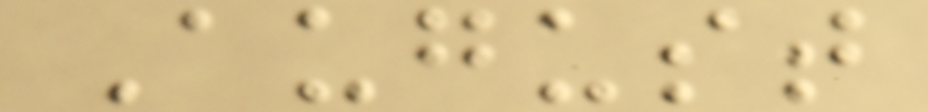August
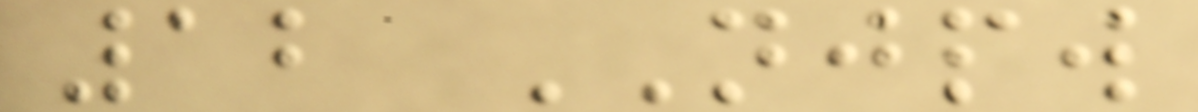12 NJPW
